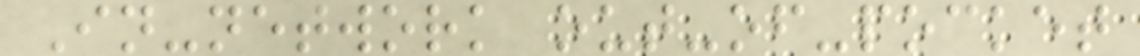In-network out-of-pocket
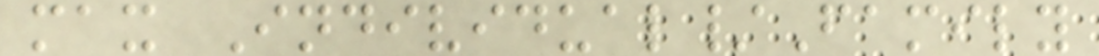max Individual/Family
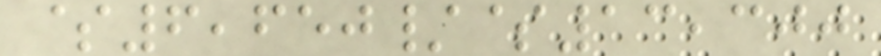$6,650/$13,300
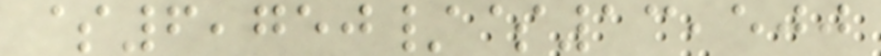$6,750/$13,500
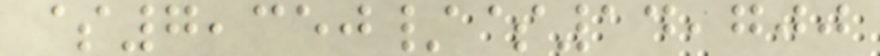$7,350/$14,700
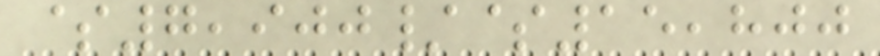$7,900/$15,800
